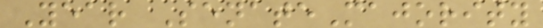Year SenateMajority
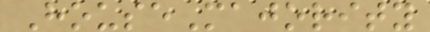HouseMajority
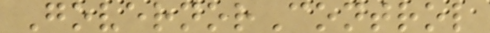GovernorControl
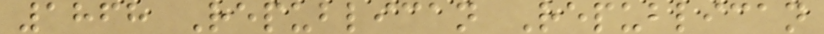1868 Republican Republican
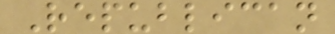Republican
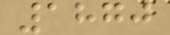1870
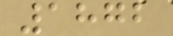1872
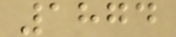1874
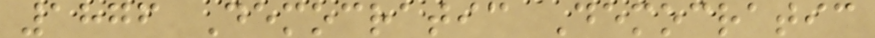1876 Democratic Democratic
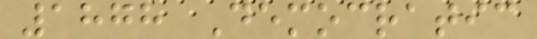1878 Democratic
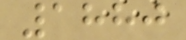1880
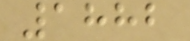1882
